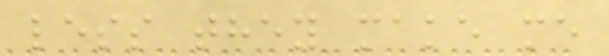less they make me
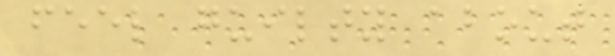feel guilty about
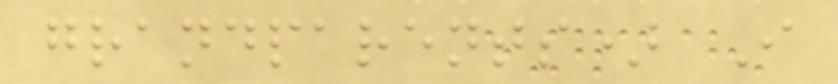grandparents) I
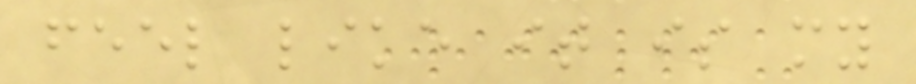feel like it is my
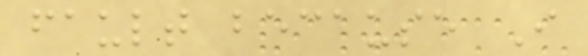fault because I
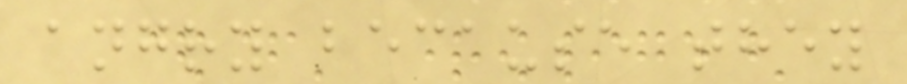angry because they
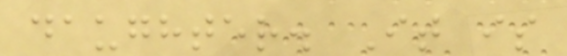daughter. It is
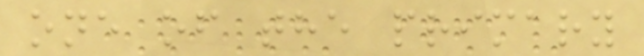one of the primary
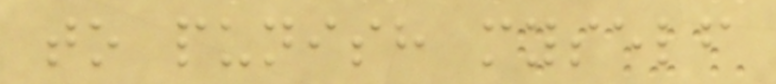to punish myself
